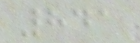841
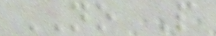NO P
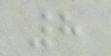8
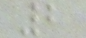2
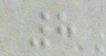8
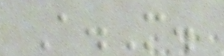A.M.
